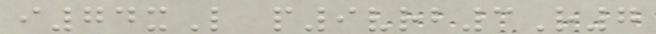i74xL p9vrb3R7
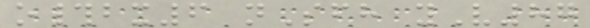o#bx6 nSfh yV87
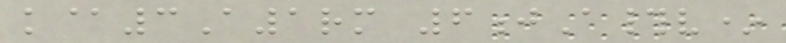k@3A1rm 6jA#v*
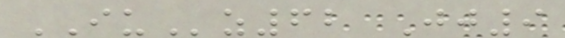IUz62 Jj9
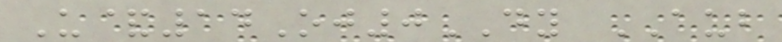U&14Oj0DY AUB
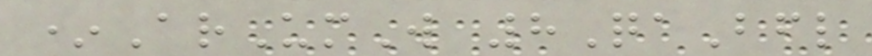*ArUmW 8QaBfl
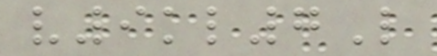v9kl7L
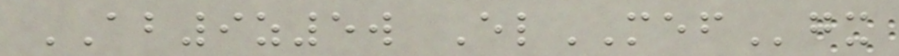AB9z5w ElMEFgx
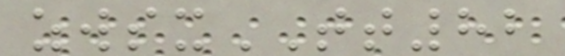zwsxTT82
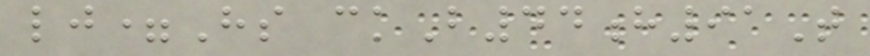lj=Hs ckB44h91T
